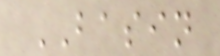BASIN
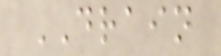DRAIN
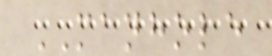MANHOLE
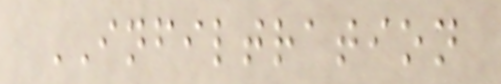INFILTRATION
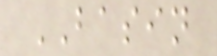BASIN
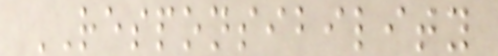RESPONSIBILITY
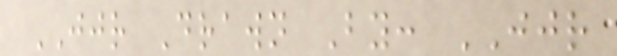JJR Drawn By: JJR
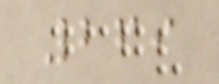269
